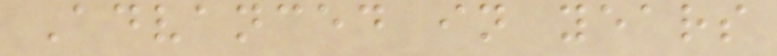Advanced in years
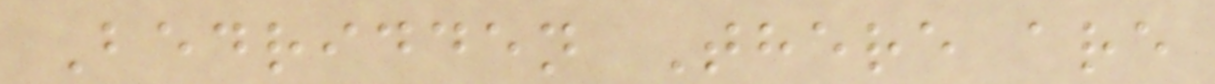Bedridden There are
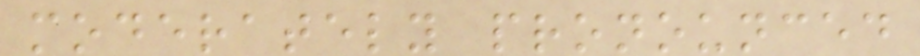moderately pronounced
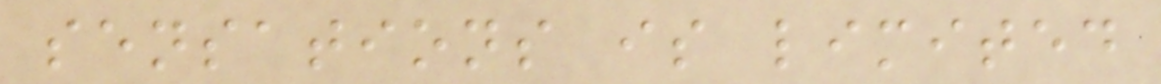sensations is limited
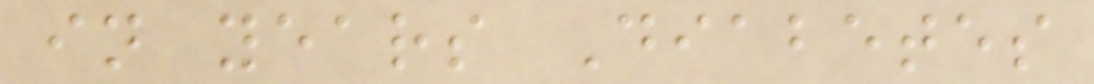in years Diabetes
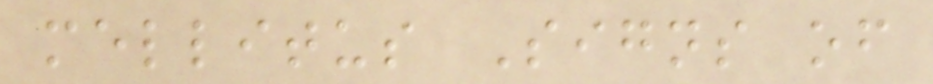mellitus Signs of
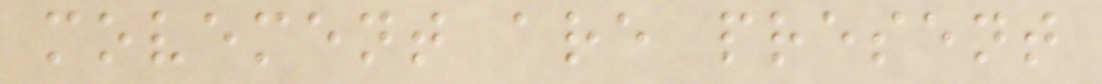movement are present
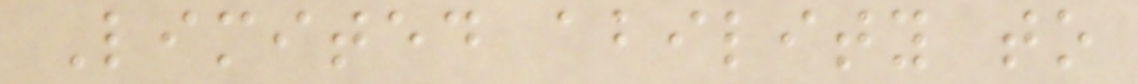Limited ability to
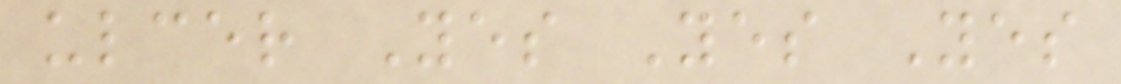ulcer Yes Yes Yes
